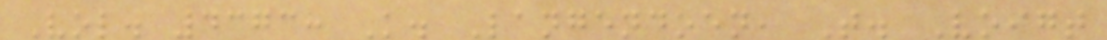Vol. 4373: K. Langendoen, T. Voigt
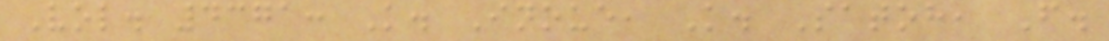Vol. 4371: K. Inoue, K. Satoh, F.
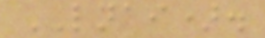LNAI).
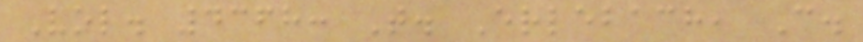Vol. 4368: T. Erlebach, C.
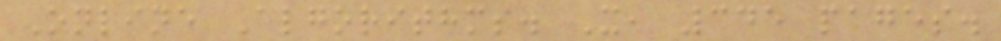Online Algorithms. X, 345 pages.
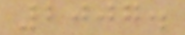2007.
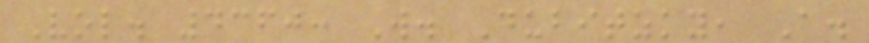Vol. 4360: W. Dubitzky, A.
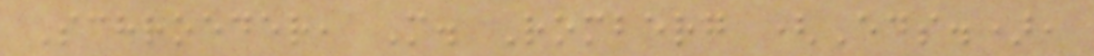Schroeder, M. Romberg (Eds.),
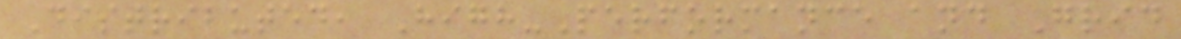Distributed, High-Performance and Grid
